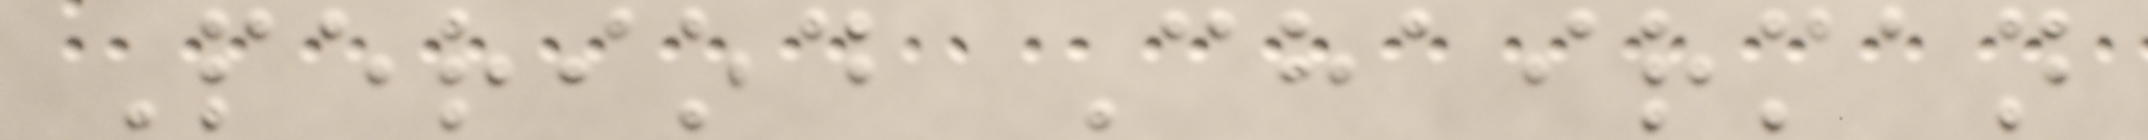Period Chairman
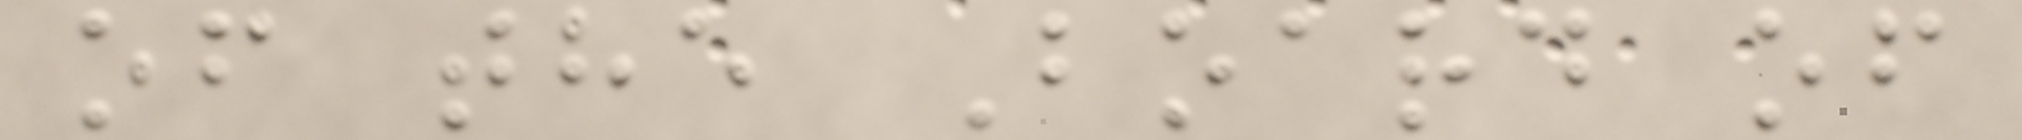of the Board of
